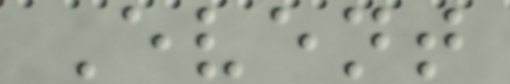Event
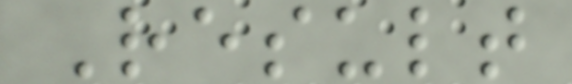Result
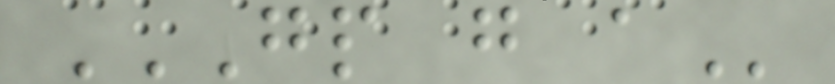GP G A
